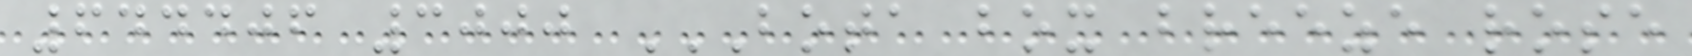644406 3000 BOTA BOX BREEZE ROSE
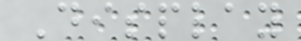Display
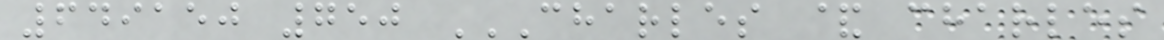649150 750 CHARLES & CHARLES
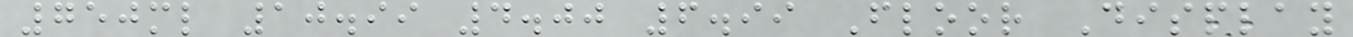750ml 10.99 4.00 6.99 Floor Display
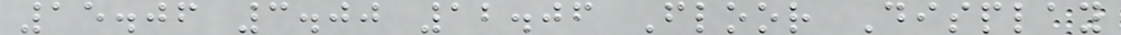15.06 3.00 12.06 Floor Display
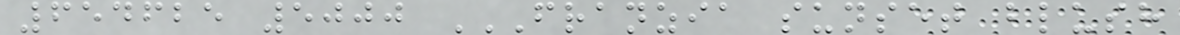654625 5000 FRANZIA SUNSET BLUSH
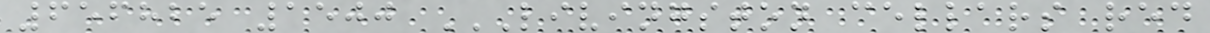656825 1500 LIVINGSTON CELLARS RED
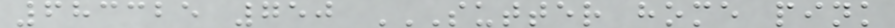683325 750 SUTTER HOME PINK
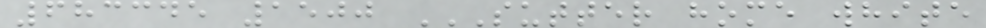683345 1500 SUTTER HOME WHITE
